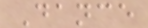Dance
